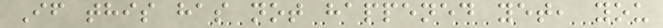If this has not happened yet, you
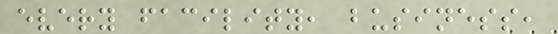every facility, business,
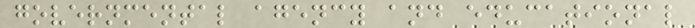governmental agency and educational
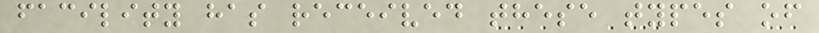facility has received these types of
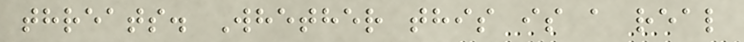threats. Whether this is a real
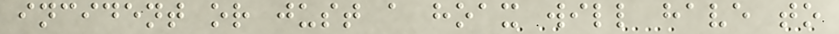incident or just a hoax will have to
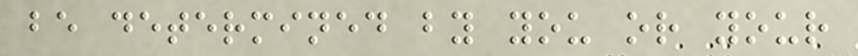be determined by you or your
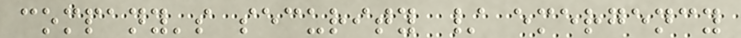company's security / emergency
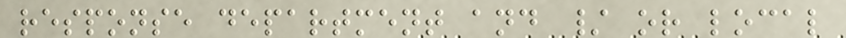response department and / or local
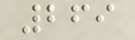269
